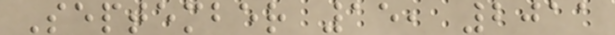September 15, 2011
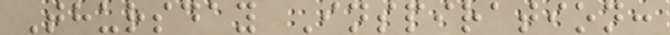Thursday Inspiration:
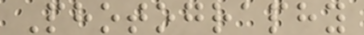Photography
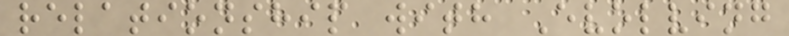relationship with Evolving
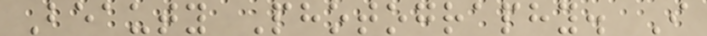Beauty Photography. I
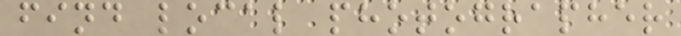find local photographer
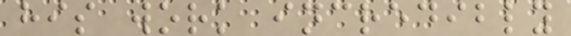his work incredibly
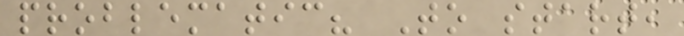problematic? To start,
